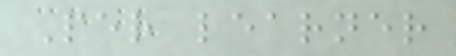Per learner
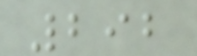292
